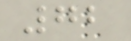72
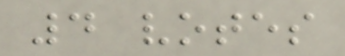4 votes
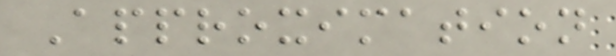Approximation
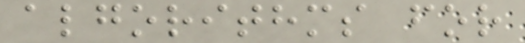algorithms for
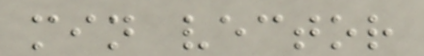min vector
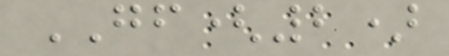GF(2)
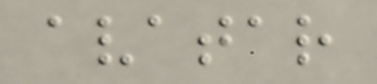avatar
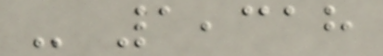- 1,318
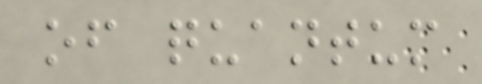of quantum
